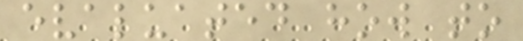evaluated how to
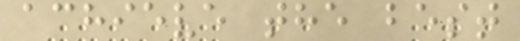achieve the best
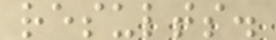results.
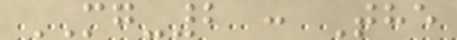MG-2 : The
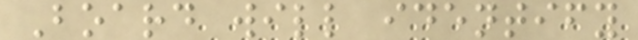Board will identify
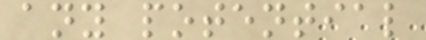any potential
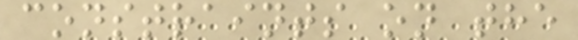constraints on the
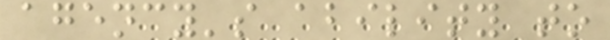agency's ability to
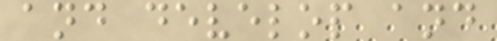and develop and
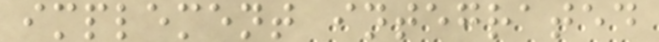implement integrated
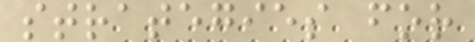strategies for
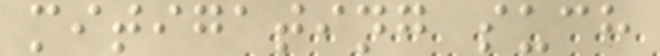mitigating such
